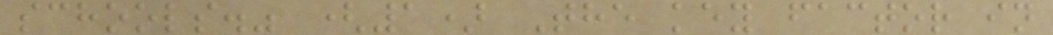schools." (1) The key factor in
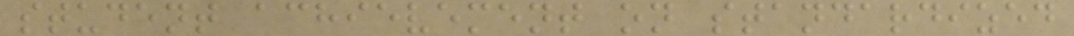student achievement on standardized
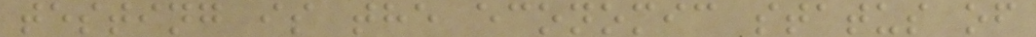testing is the economic status of
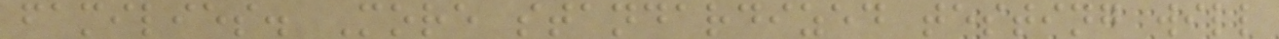families. More standardized testing will
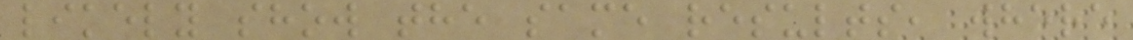likely show the same results, where
